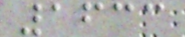1633
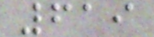619
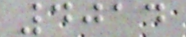4014
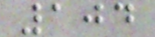104
